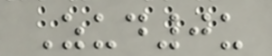Zud0u
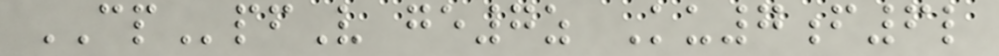CPpfV ge7z Ku7f6l
